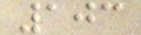103
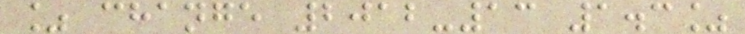% change 2012-13 1.3%
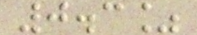0.3%
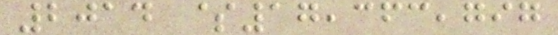2014 $17,363,797
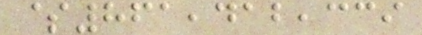$861,412,339
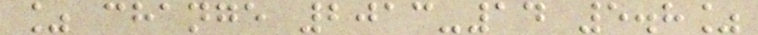% change 2013-14 5.8%
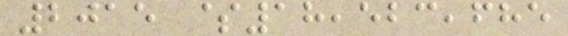2015 $18,523,685
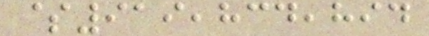$919,834,894
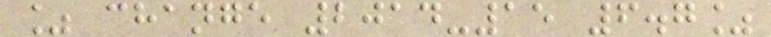% change 2014-15 6.7%
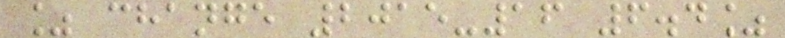% change 2015-16 6.4%
